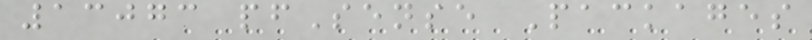13073 pfSense Packages
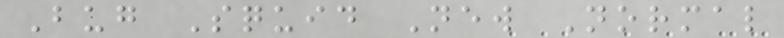Bug Squid New Normal
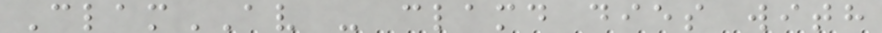ClamAV - clamd dies with
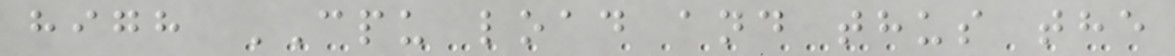high CPU load and thus the
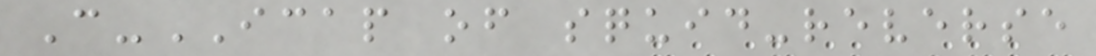C-ICAP of squid-reverse
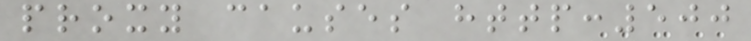proxy causes http:500
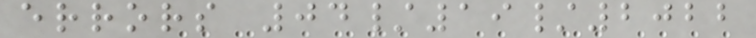errors 04/19/2022
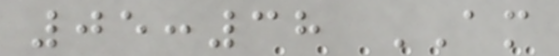05:38 AM
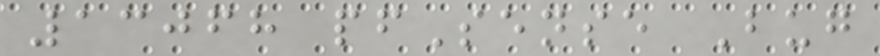13068 pfSense Bug
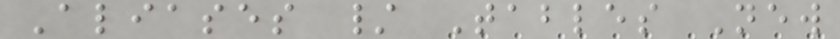Aliases / Tables New
